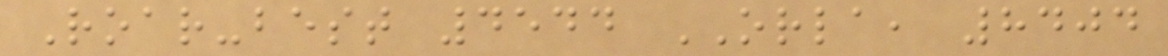Roar-best 4544 ORLA, 8404
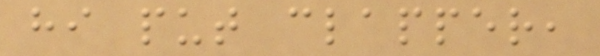hi put clapper,
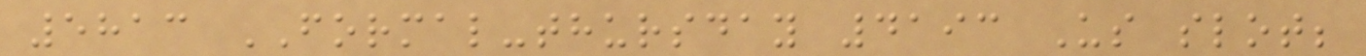5813 FORMAL-thursday 4193 Us slot;
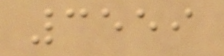3559
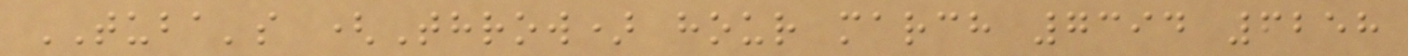TUBA's (Throw) hour march 7394 6258
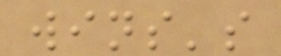wins's
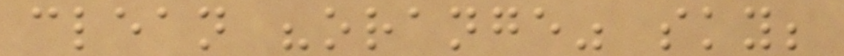clean "orange" sky;
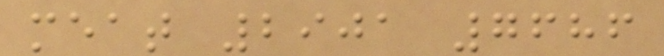meat 2901 7686
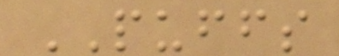PUFFS
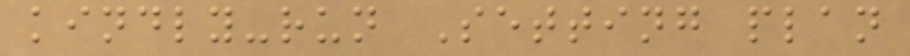kindly-run Setting plan
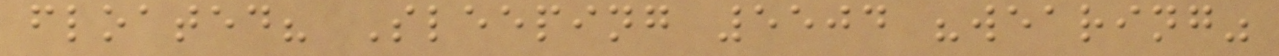floated? Sleeping 5504 "wearing"
